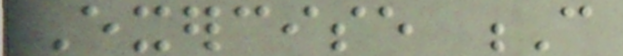Exercise C
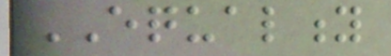EQUALITY
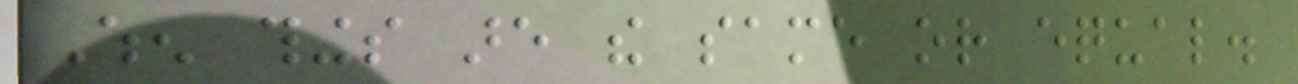When things are the same or equal.
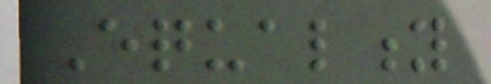Equality
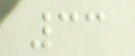33
